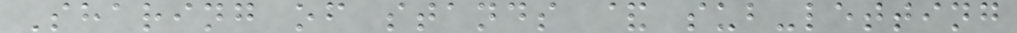Sharing of stands & sub-letting
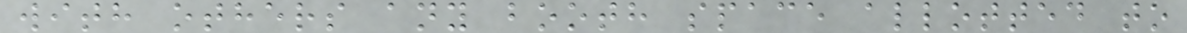with others any booth space allotted to
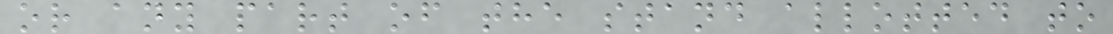or any part of the stand allotted to
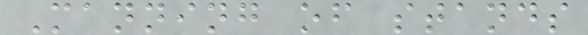Manning of stands
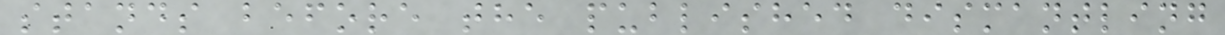stands before the published dismantling
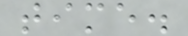time.
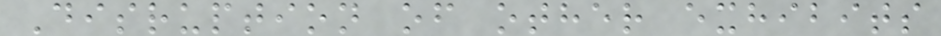Disruption of other exhibits
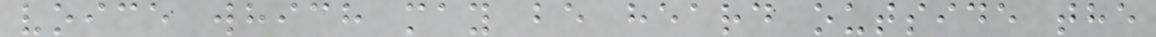voice which may be heard outside the
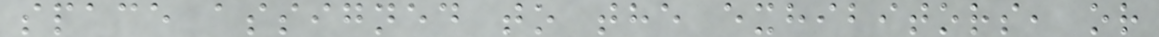space assigned to the exhibitors, or
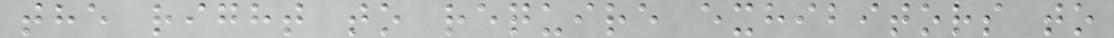the right to require exhibitors to
